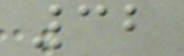32
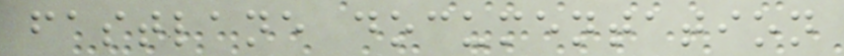fastlane documentation
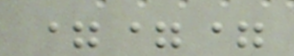===
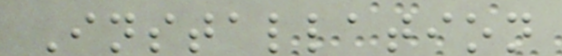Installation
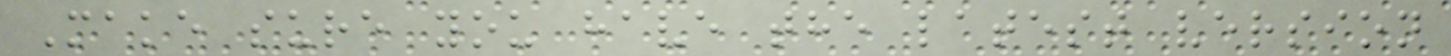Make sure you have the latest version
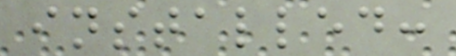installed:
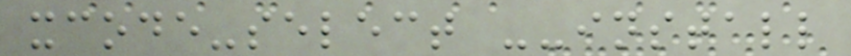xcode-select --install
